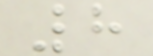8
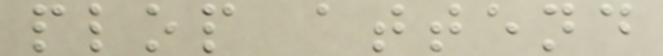plop attend
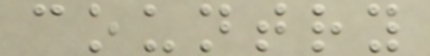country
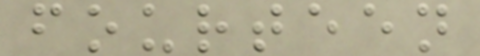fourteen
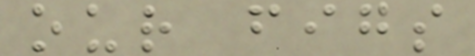our figs
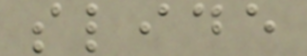slide
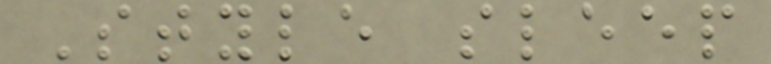Style sleep
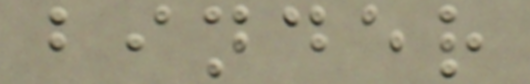binder
